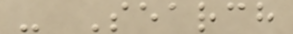- Search
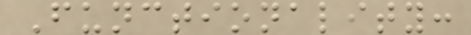Functionality:
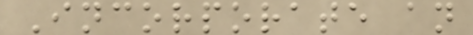Incorporate an
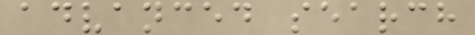advanced search
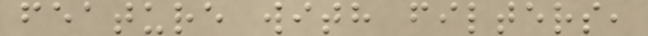feature with filters,
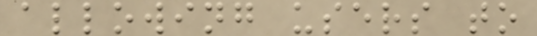allowing users to
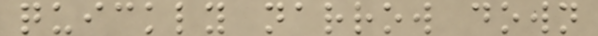quickly narrow down
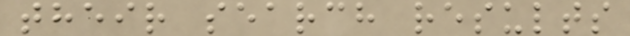their search results
